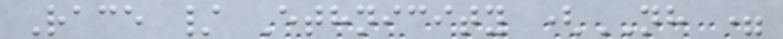Race / Ethnicity (NH =
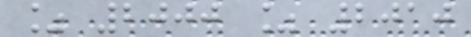% 2000 % 2010
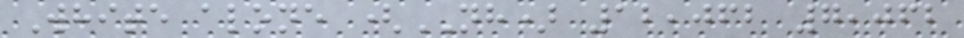White alone (NH) 12,062 7,062
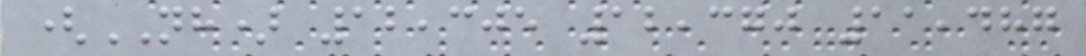(NH) 12,305 12,370 11,487
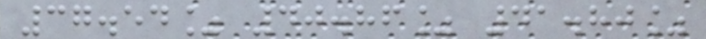37.54% 40.86% 41.80%
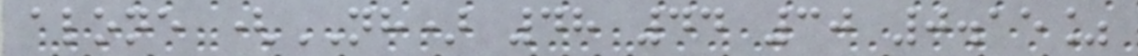alone (NH) 48 44 30 0.15%
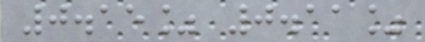0.15% 0.11%
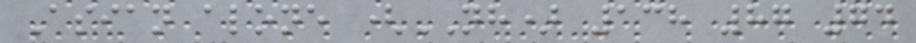Asian alone (NH) 138 87 74
